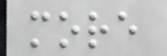more
